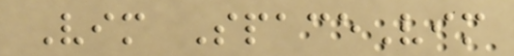Vim SpaceVim
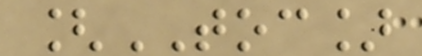[TOC]
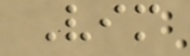Vim
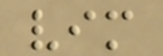vim
